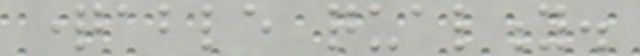questionable quality.
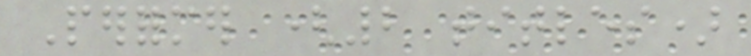Performer (2 titles)
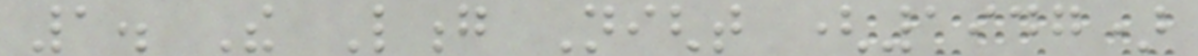1. The Long Night (1947)
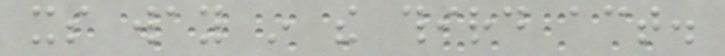its way in the third act.
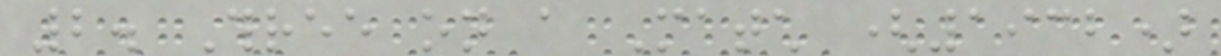2. Three on a Match (1932)
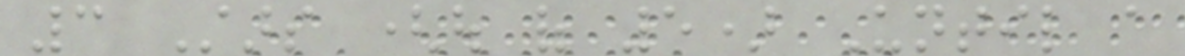3 Stars (out of 5) Until a
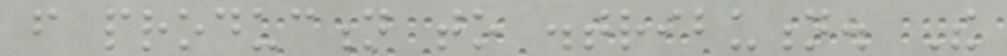from production to distribution. The
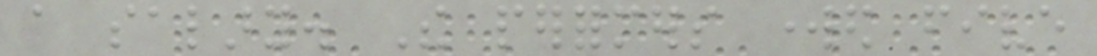a salary. The performers worked five
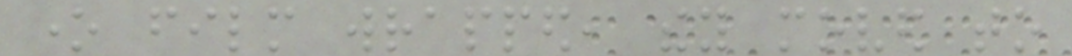one film wrapped, they moved to
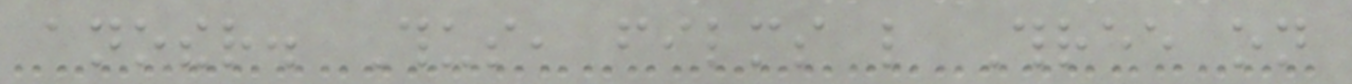another. Thus, films like Three on
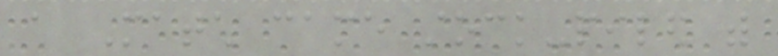a Match came stock-piled with
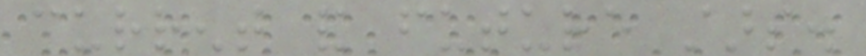current and future stars.
